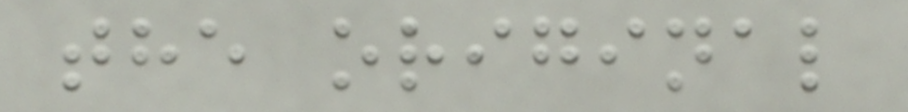the original
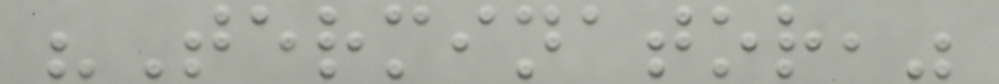"Terminator,"
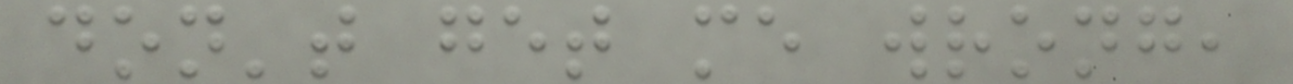don't get me wrong,
